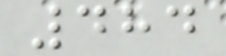484
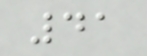41
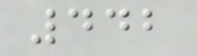442
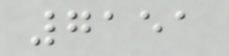7151
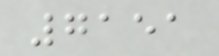7151
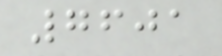7601
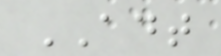ADT
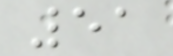51
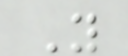Y
